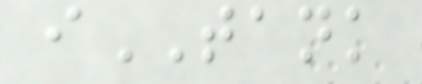iTANK
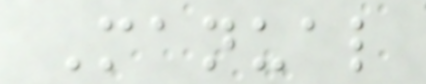Manual
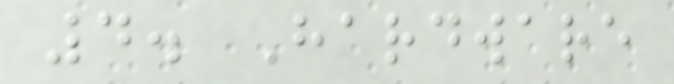4. Hardware
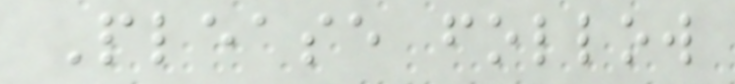Please follow
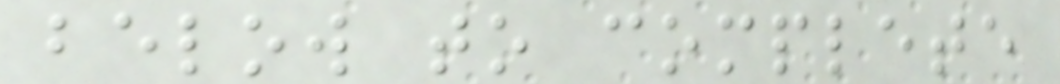below to complete
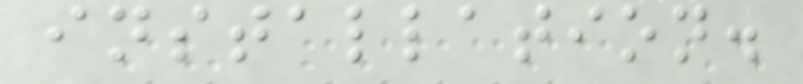installation.
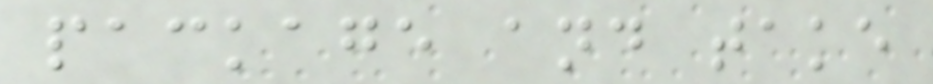package and take
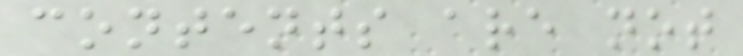contents are not
